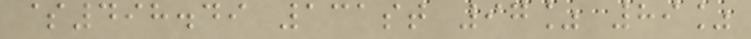$498.49 131st 97% 89%
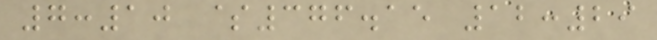7:10 $376.15 12:29
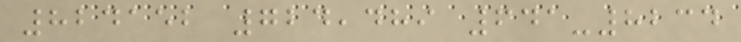824152 724,489 641-8234
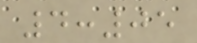4:05
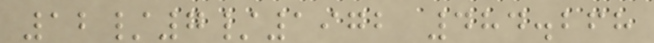12/7/1972 484.268
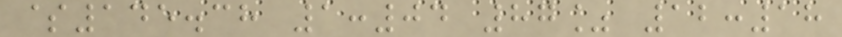$145.38 1:04 87% 12:18
